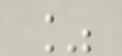%
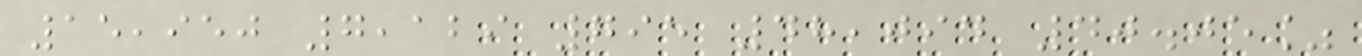15,950 7,129 795 48,094 40.05%
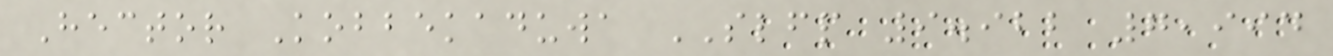Hector Kobbekaduwa SLFP 9.922 7,994
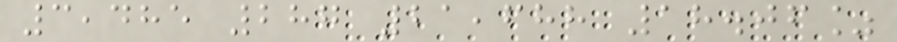3,485 287 21,688 18.06%
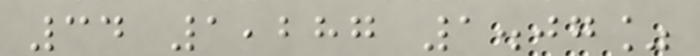34 1,287 1.07%
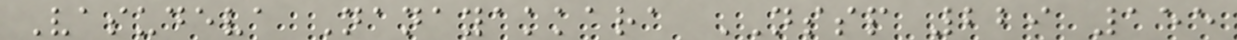Vasudeva Nanayakkara NSSP 229 155
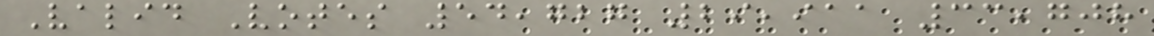Valid Votes 54,727 29,911 33,708
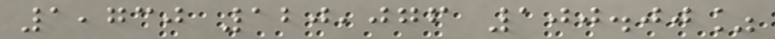1,730 120,076 100.00%
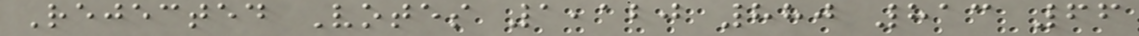Rejected Votes 1,120 880 813 66
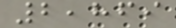2,869
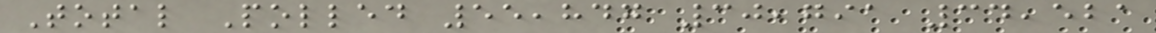Total Polled 55,847 30,791 34,521
